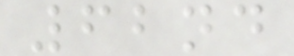62nd
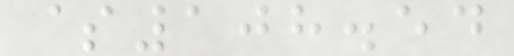$108.54
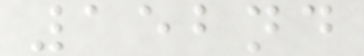152nd
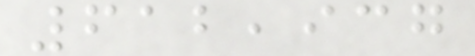612,937
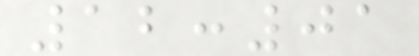12:01
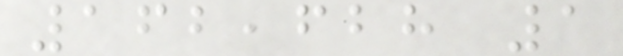162,628 1
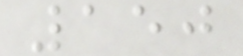150
